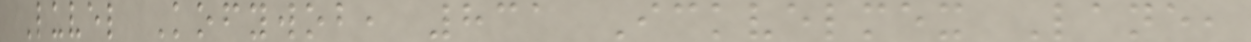Luvel Kofywob, 831 Ickvelmex Lane,
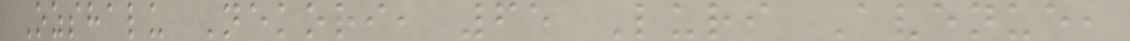Ozshalu Nekori, 65 Luri Avenue,
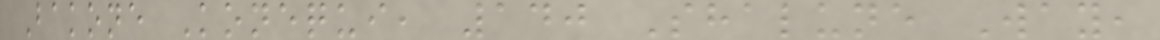Bakone Konequi, 140 Shalune Way,
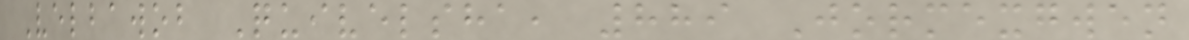Velbawob Quivelsha, 889 Jormexgwen
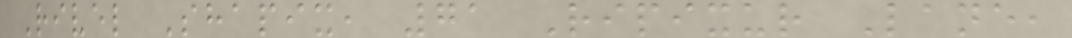Rivel Shapix, 71 Ripixur Lane,
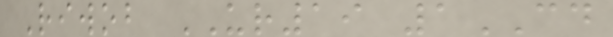Riwob UR19 1CD
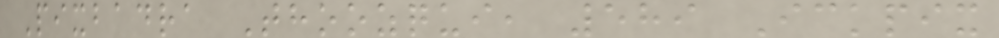Pixbadra Thoozqui, 589 Ickpix
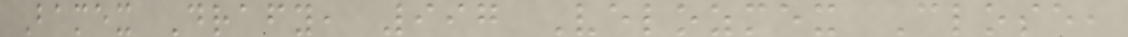Bamex Drafy, 997 Velozmex Close,
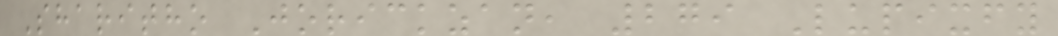Sharitho Jorickzan, 279 Lupixfy
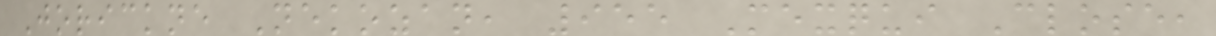Jorickne Nekozan, 955 Mexqui Close,
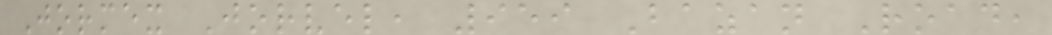Jormex Jorvel, 959 Bazan Road,
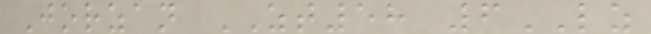Jorzan ZT58 6LZ
